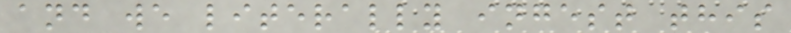and we literally ingest this
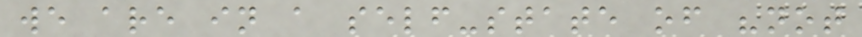we are in a self-state of "not
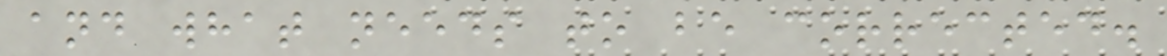and what needs to be corrected.
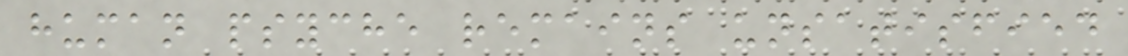human psyche remains unsatisfied
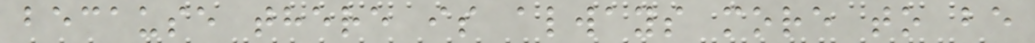because there is always more to be
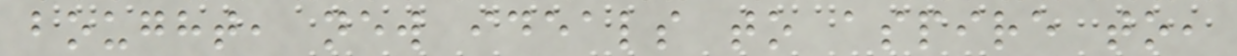bought, new ideals to aspire to,
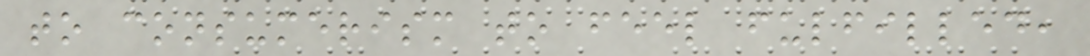to consumerism to feel fulfilled,
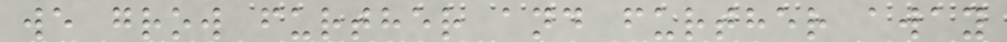we grow further and further away
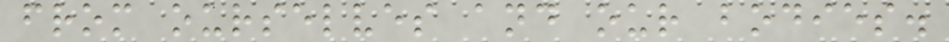from ourselves and our bodies.
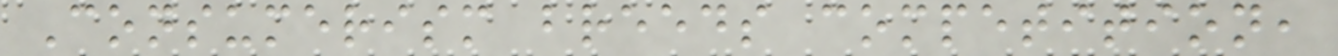Consumerism breeds competition,
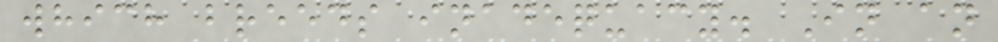which breeds inadequacy. In an
